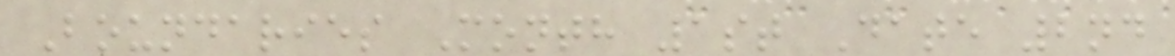Boundaries Month 1st Date 2nd
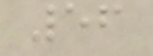56
